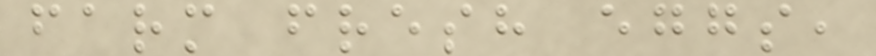farm fresh eggs,
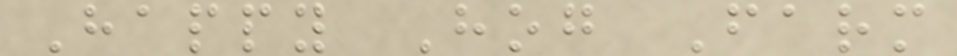Happy Hog Farm
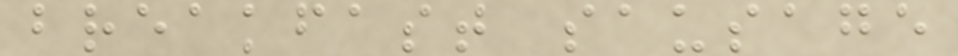breakfast sausage
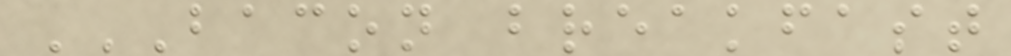BACON BREAKFAST
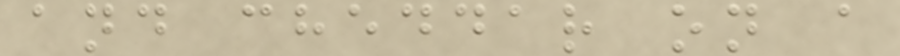and cheddar on a
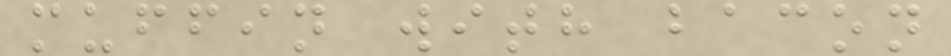muffin with bacon
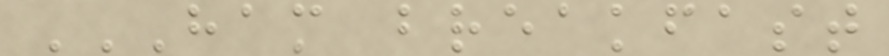HAM BREAKFAST
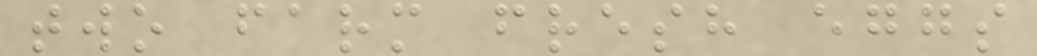two farm fresh eggs
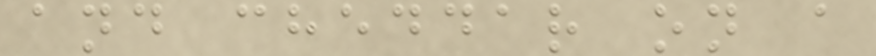and cheddar on a
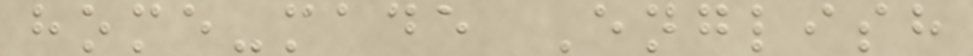home-made English
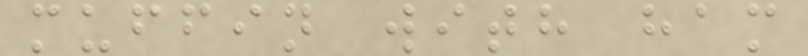muffin with ham
